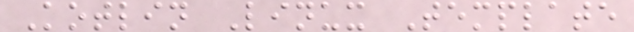Kotlin Linux Template
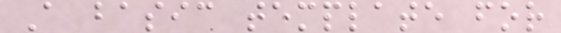A basic template for
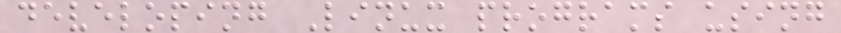developing Linux programs using
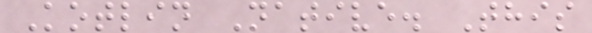Kotlin Native. This
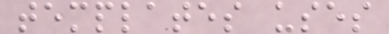templates uses
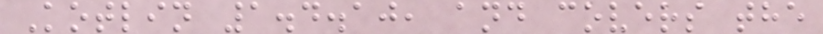Kotlin 1.4.10, and covers the
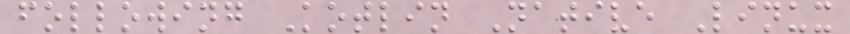following Kotlin Native Linux
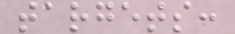targets:
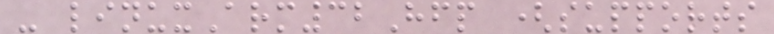- linuxArm32Hfp (supports
